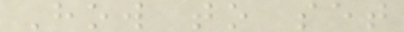How to set
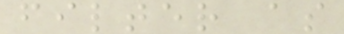filter as
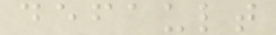default
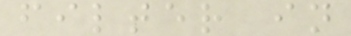filter in
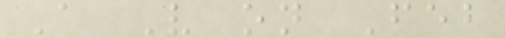A V on Feb
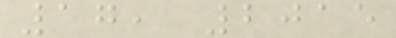17, 2015
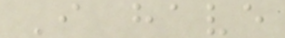I have
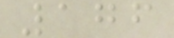176
